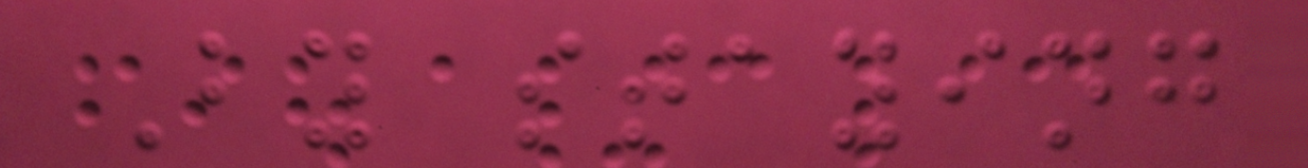By staying
